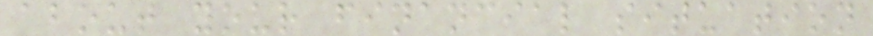about your financial situation
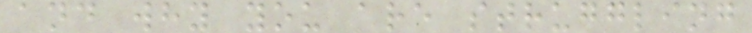and why you are struggling
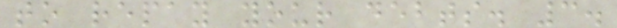to repay your debts. 3.
